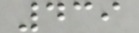439
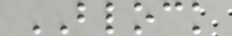BLOCK
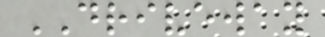DRIVEWAY
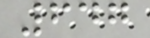647
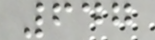647
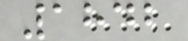1842
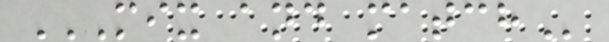MIX AND MATCH
